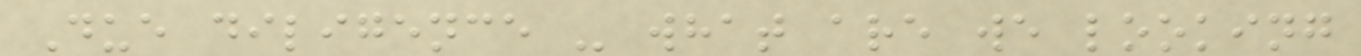Due diligence - what are we looking
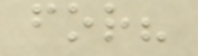for?
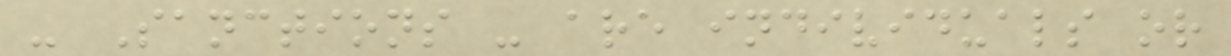- Sanctions - are individuals or
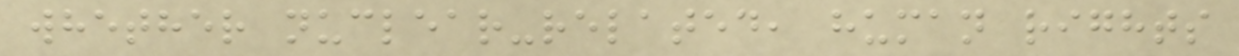whether nuclear-related, human rights
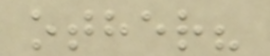other?
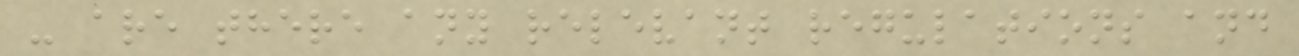- are there any relevant regulations and
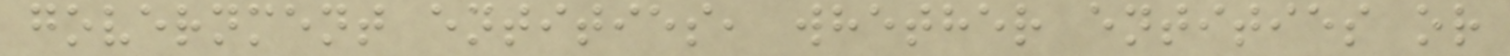government entities, whether entities or
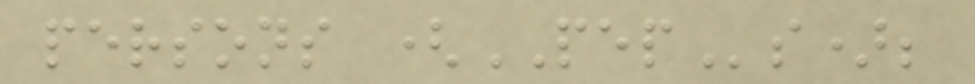persons (PEPs);
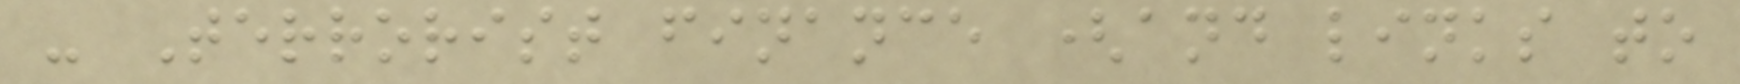- Terrorist finance (and links to
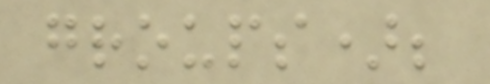groups);
